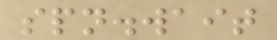spn.wait
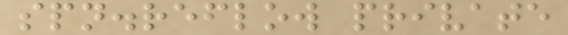spn.reflow private
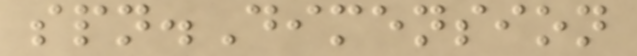spn.Dimension
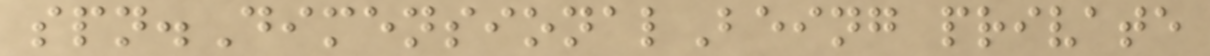spn.DimensionalBeing private
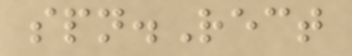spn.Rect
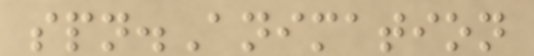spn.Animation
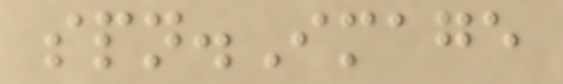spn.Image
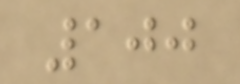100
